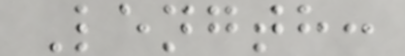Length:
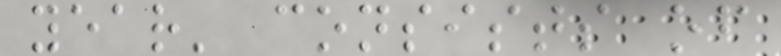year' consists of
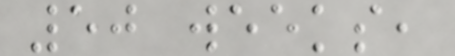50 weeks,
